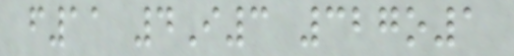f11 4I3 327o1
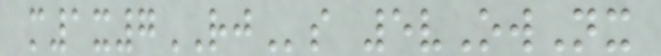m1x7RJs 5vOwNx
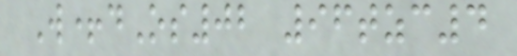W+dOs02 96tzc4
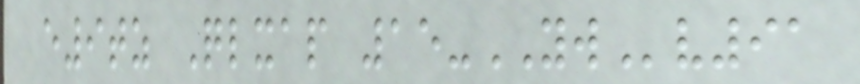e9tz Qlxap 15-YWv91
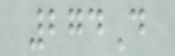274D
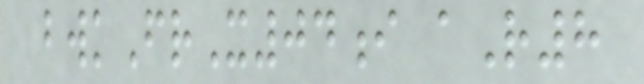bwkFrX04i aR8
